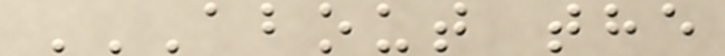ABOUT THE
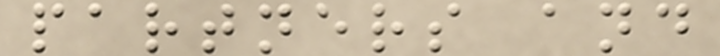partners and
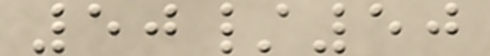50/50
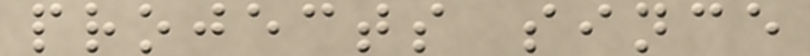projects since
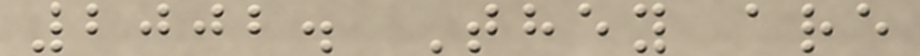2002. They are
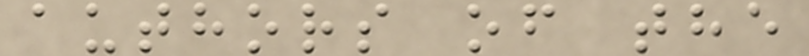authors of the
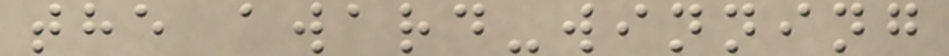the award-winning
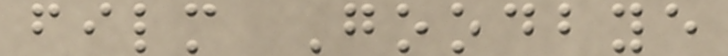film Goodbye
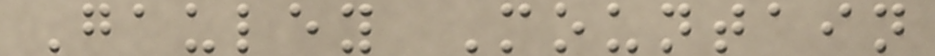Gauley Mountain
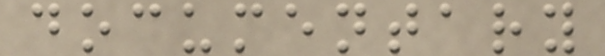documentary
